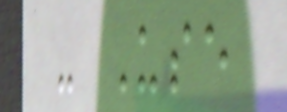- Use
